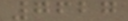7627
